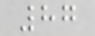87
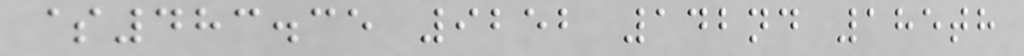$483.35 9252 142nd 185th
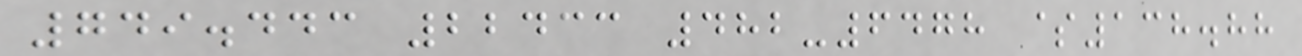749.443 22433 482-6478 $138.88
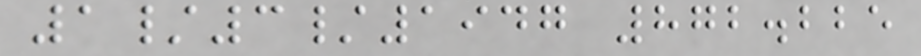1/3/1947 872.225
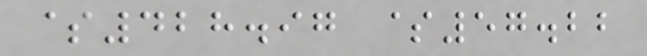$428.97 $57.22
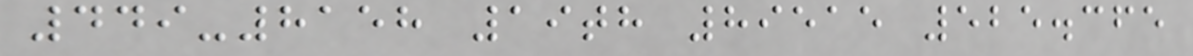449-8158 19th 89515 525.365
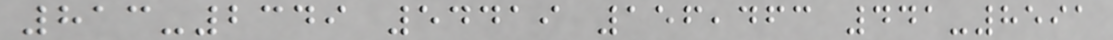813-2349 54419 156,463 441-8591
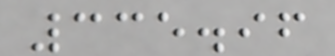335.96
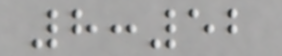8:52
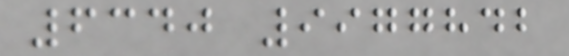6340 9977842
